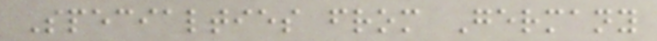Specialties from Germany
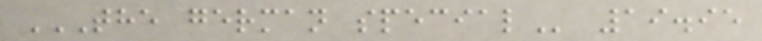THE GERMAN SPECIAL 19.95
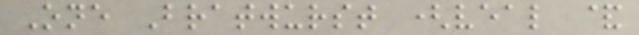One Bratwurst (veal &
